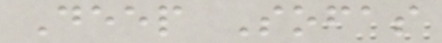Deep Sofas
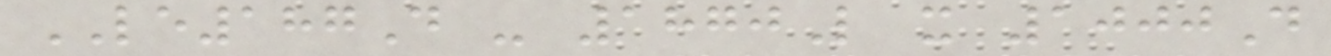LE187D - 1870L x 1000D
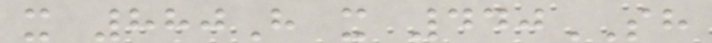x 880H x 440SH
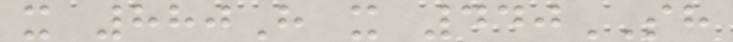x 880H x 440SH
